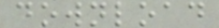download
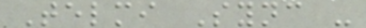Telmi Sync -
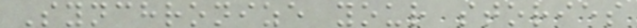Synchronize your stories
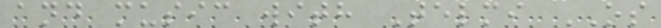and music with Telmi OS
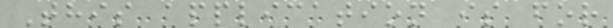This application is for
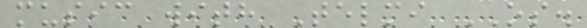music with Telmi OS.
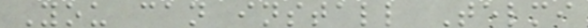You can install Telmi
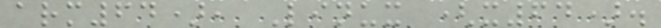arm64), Linux (x64).
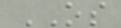OS
